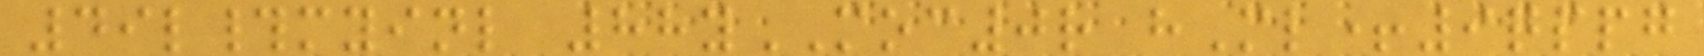49l#myinl 88yMOC0r hMl+9qppg
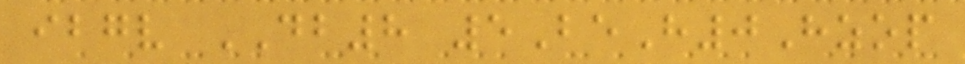ibgv DB8 5BeH0Hzop
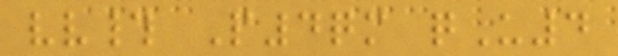vv# P4qm qU4
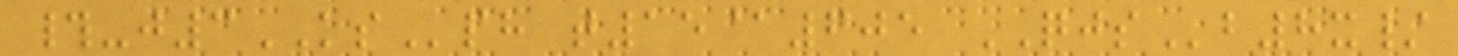#-j3KSph t15@605 QJSb8x/
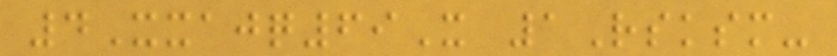4Xxajq69X 1Rsksm-
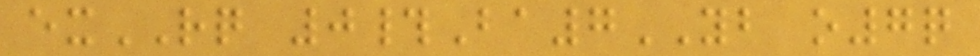exRQ 0#Ba7YB o7q
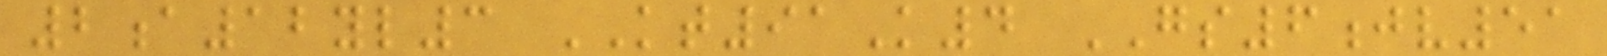2a12yl3 KT91K4 GS6jv51
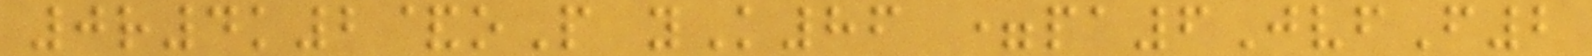0r4k2&oP yK86 =pa6JvfF2
